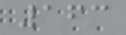163
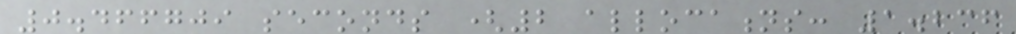0.466709 seconds (2 allocations: 1.236
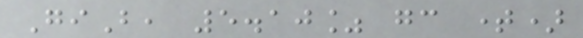GiB, 5.10% gc time)
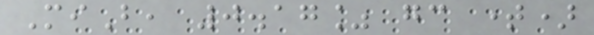MiB, 0.17% gc time)
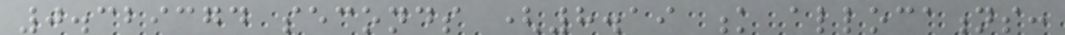0.329374 seconds (8.19 k allocations:
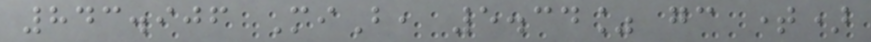843.906 MiB, 5.34% gc time)
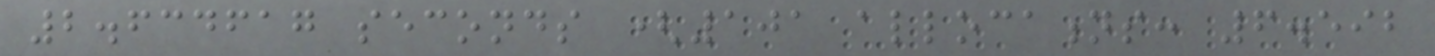2.634617 seconds (101 allocations: 6.592
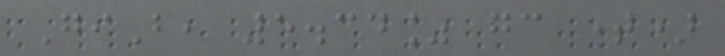GiB, 5.34% gc time)
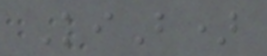KiB)
